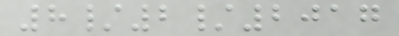8/2/2017
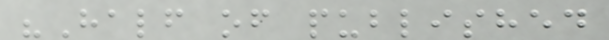"Half of published
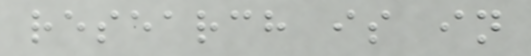research is in
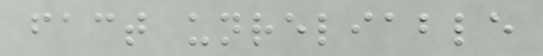fact unreliable
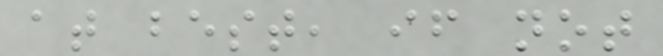at best, if not
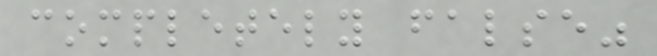completely false"
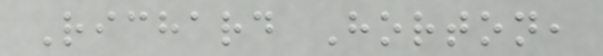Richard Horton,
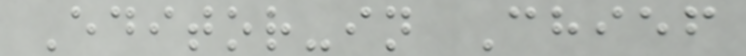Editor-in Chief
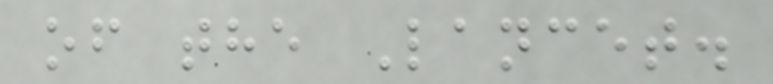of the Lancet.
